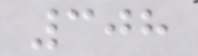308
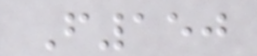F150
